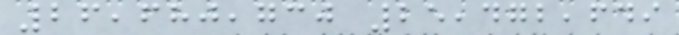26,680,730 25,472,649
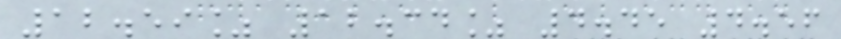12.59% 12.34% 4.45 4.56
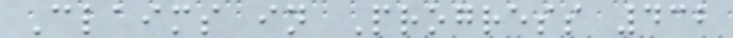Claims in Progress 432
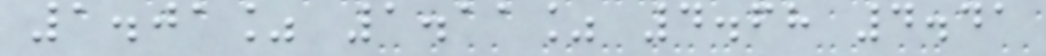1.01% 1.11% 4.68 4.41
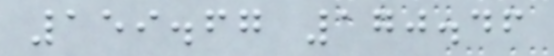159.67 170.46
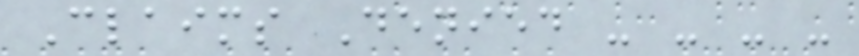Claims Denied - - - -
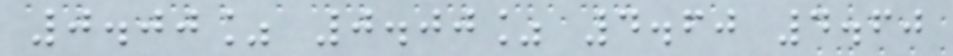0.00% 0.00% 4.60 4.60
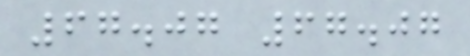67.07 67.07
